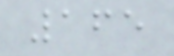165
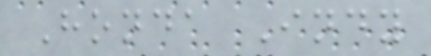Honda Indy
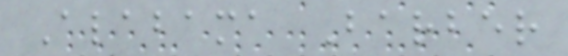Alabama Barber
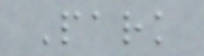Park
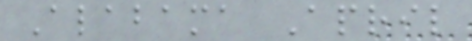Alabama April
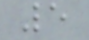5
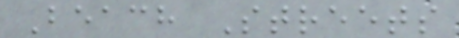Beach Streets
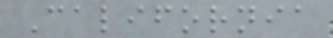California
